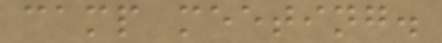camp meeting.
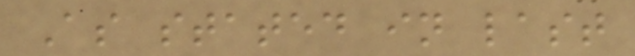As stated in last
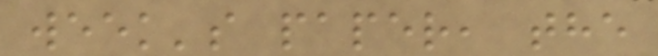week's paper, the
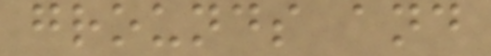grounds and
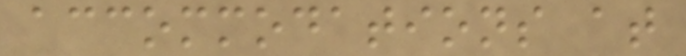accommodations at
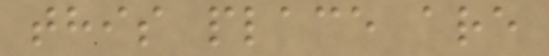this place are
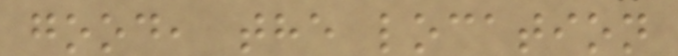good, the location
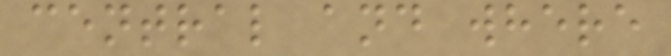central and where
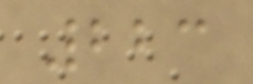223
